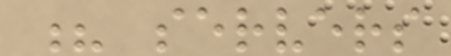? servers
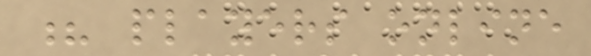? players online
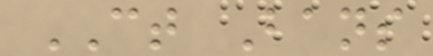CT Bans
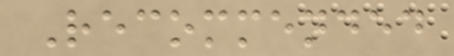Recommended
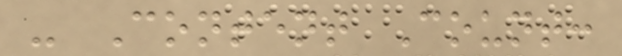- Content Count:
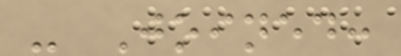- Joined:
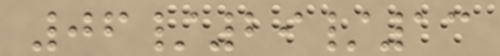06/29/13
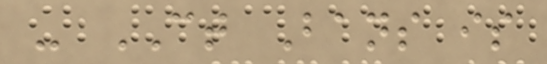- CT Bans is
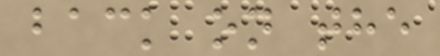back on the
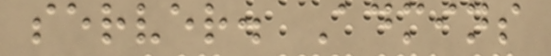server. Admins
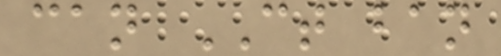can CT ban
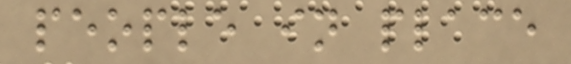people in place
